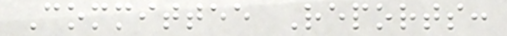Committee Reports:
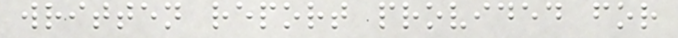written report provided for
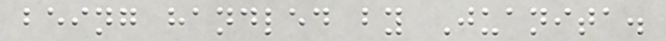being handled by Juanita.
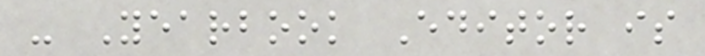- Yearbook Editor is
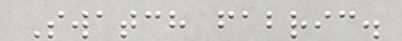Swatch fabric.
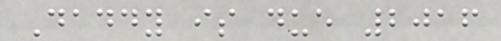Daddy is due 2016
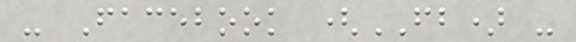- Facebook (FB) -
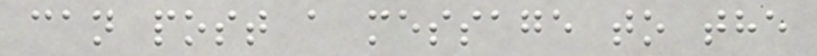can post a message to the
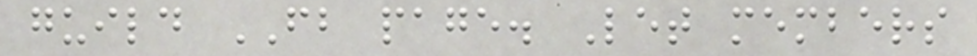guild FB page. Let members
